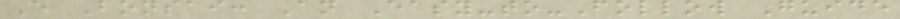E Bonsai: An Easy-to-Follow Guide
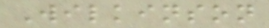Wilkinson
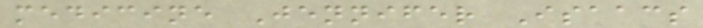medicine Jennifer Isaacs
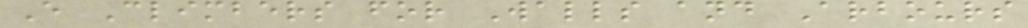E Climbers for Walls and Arbours
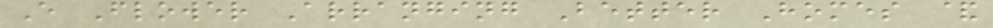E Flower Arranging Better Homes &
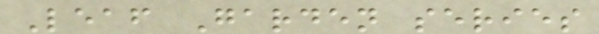Leaf Garden series
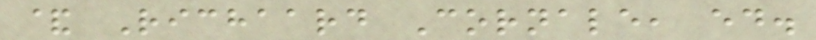& Richaard Cornale, ed.
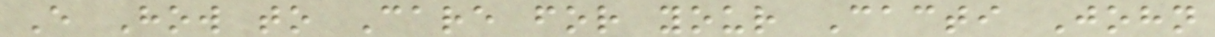E How to Care for your Cacti John
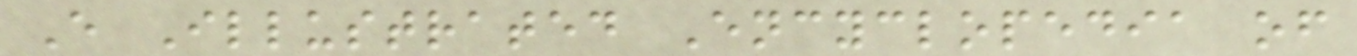E Illustrated Encyclopedia of
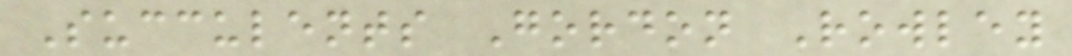Succulents Gordon Rowley
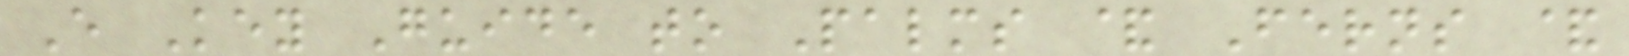E Key Guide to Palms & Ferns &
